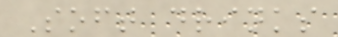Soft drinks
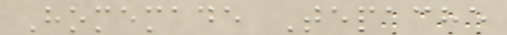Homemade Tepache
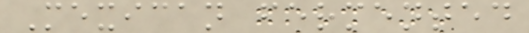Mexican fermented
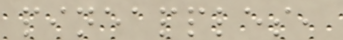pineapples,
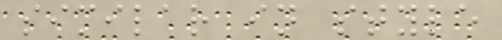similar in style
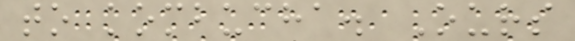to kombucha. Ours
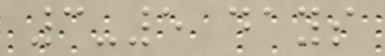3-5 days
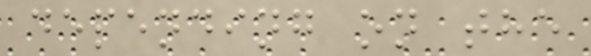depending on the
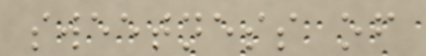sweetness of
